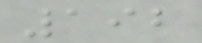192
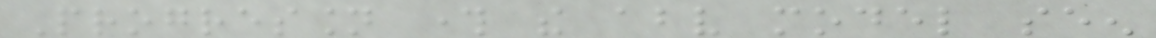Progression through the above model seen
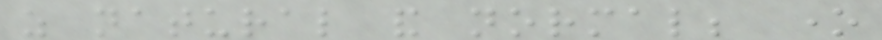as natural and normal; one
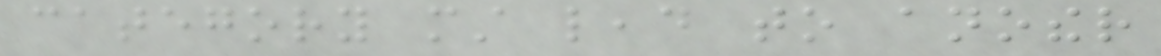category must lead to another
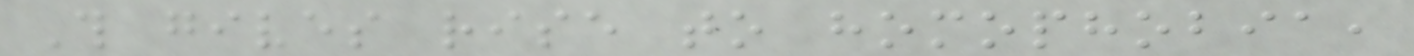This gives rise to homophobia,
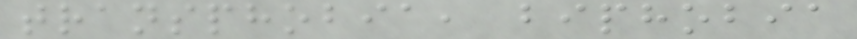transphobia, biphobia
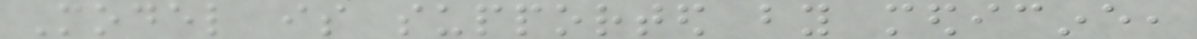Model is supported by medicine,
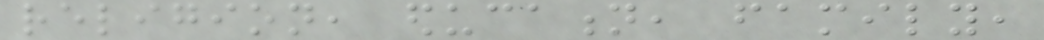religion, education, family,
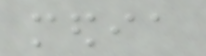media
